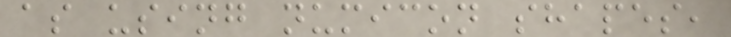as using numicon shapes,
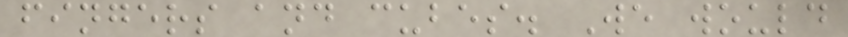fingers and cubes. We would
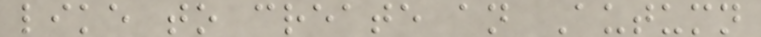like to create an Autumn
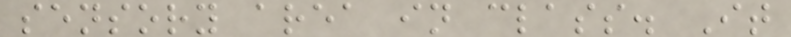sensory area in class. It
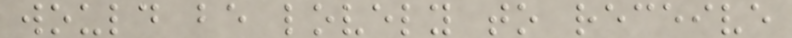would be lovely to receive
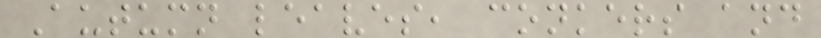Autumn leaves, conkers and
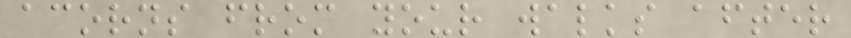acorns from your walks after
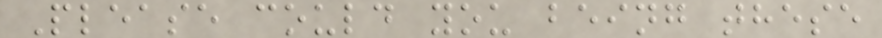Please could you being these
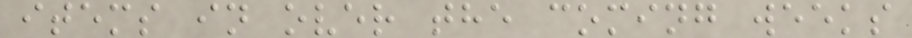items in over the coming weeks
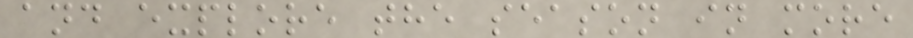and explore the season in more
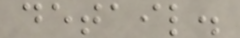detail.
